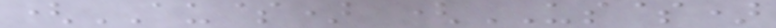(AU$) (US$)
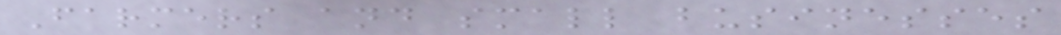Farmers and small businesses
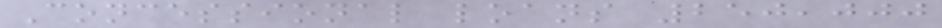Concessional loans 250,000
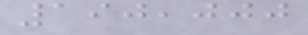190,000
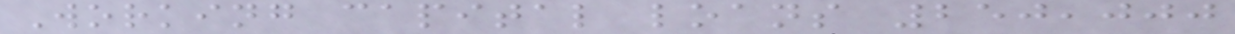Working capital loans 250,000
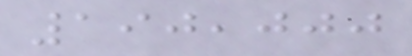190,000
